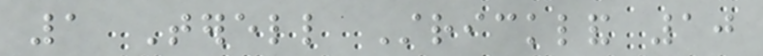1 Terell Strickland 10
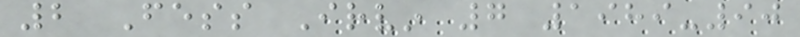2 Fess Irvin 7 1989-90
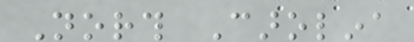North Carolina
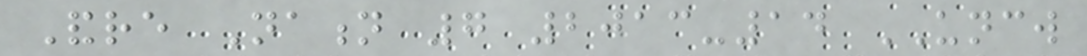Andre Nation 7 2013-14 UNCW
